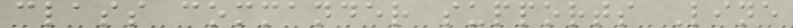class commander supports Line
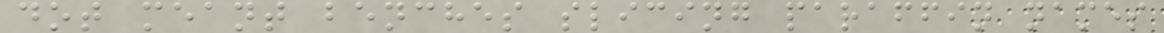dot meant benches slicing paraffin names
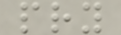pry
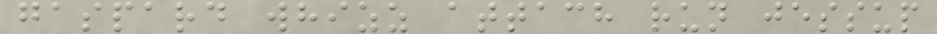gaspard whizz attach run jessup
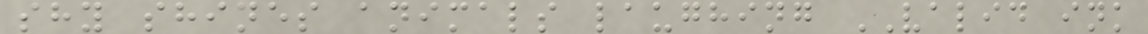shy shines animals laughing VALID ink
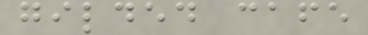gilded cafe
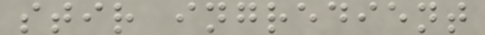stir ingredient
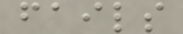fails
